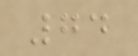74
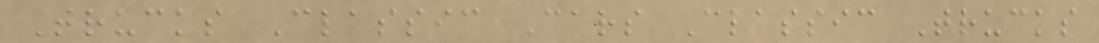Trucks Classic Cars Classic Trucks
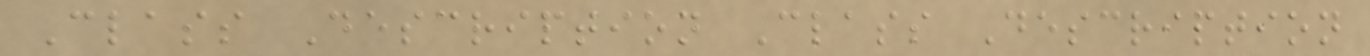Class Description Class Description
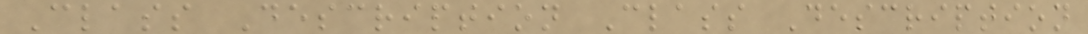Class Description Class Description
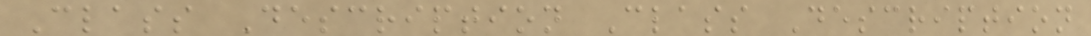Class Description Class Description
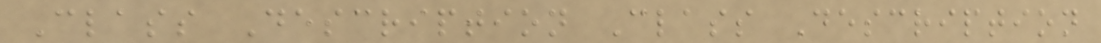Class Description Class Description
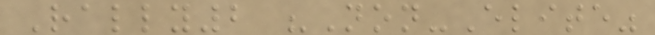Rally2 "Non-Elite"
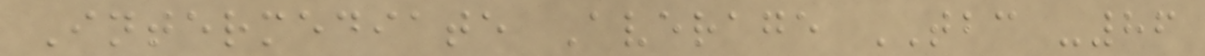Intermediate Average TBC -86
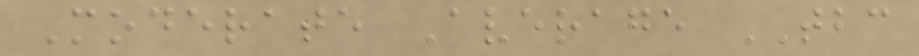Moderate Average TBC
